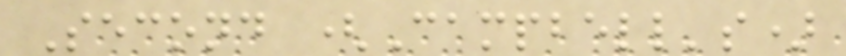Second (Campbell's)
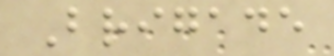Brigade
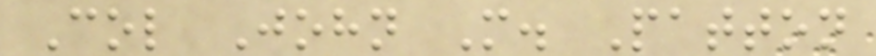Col John M. Patton
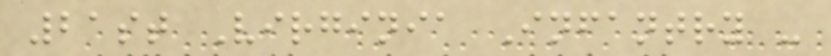21st Virginia Infantry -
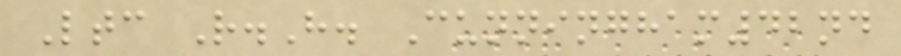Ltc R.H. Cunningham42nd
